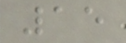15
